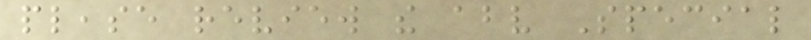please review the above Special
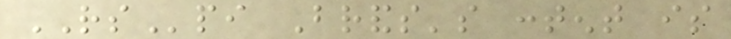RSpi Brands's content is
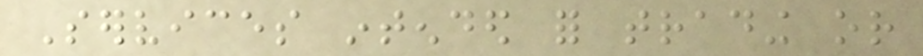Services intended for trading or
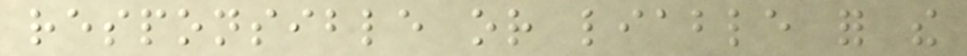responsible or liable for the
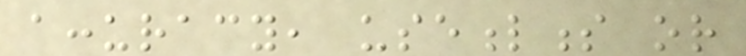accuracy, usefulness or
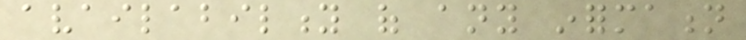availability of any information
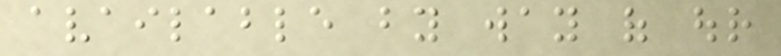available by way of our
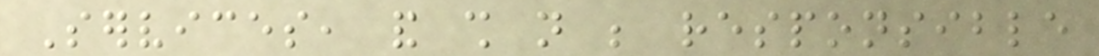Services, and shall not be responsible
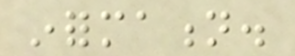information.
